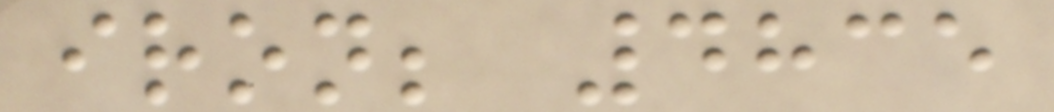iron; 4835
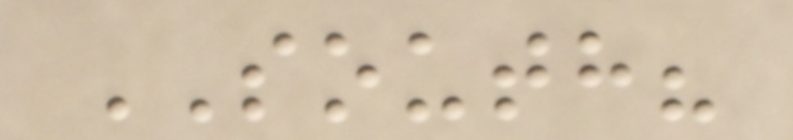SOUTH?
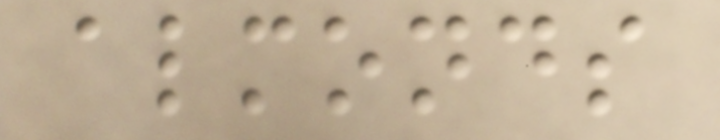almonds
